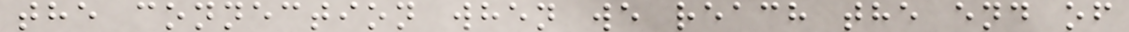the connection when we reach the end of
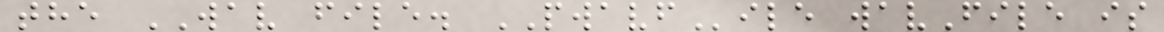the WAV file. PWAVFile wavFile is
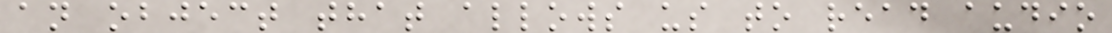an object that allows us to read audio
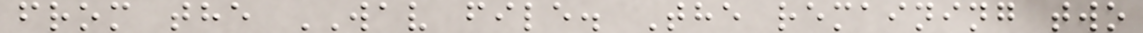from the WAV file. The remaining two
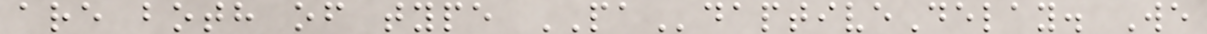are both of type PAdaptiveDelay. We
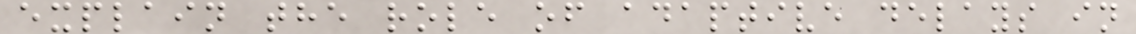explain the role of adaptive delays in
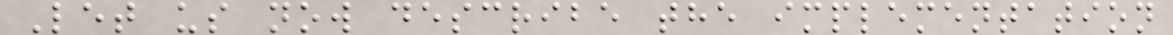Let us now describe the implementation
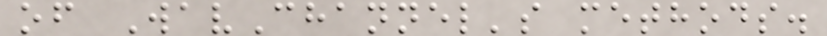of WavChannel's methods.
